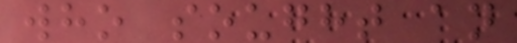who sought an
